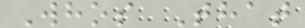Whos That
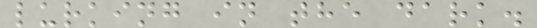lurking in the dark.
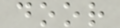door
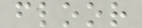floor
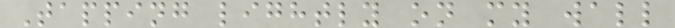Tapping lightly on my wall
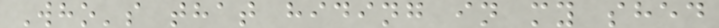Who's that hiding in my shed
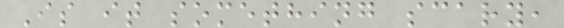Is it something scary,
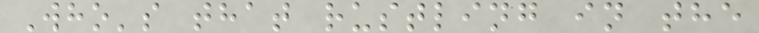Who's that rustling in the
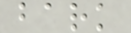bark
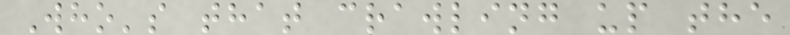Who's that crawling up the
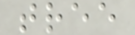tree
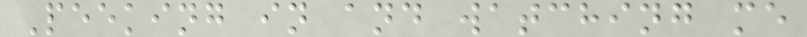Peeking in and watching me
